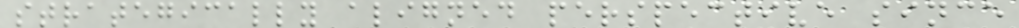strategically aligned perspective since
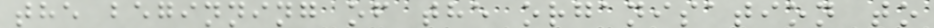the beginning of the organisation to
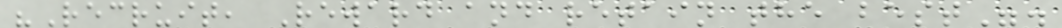"Recruit, Reward and retain the best".
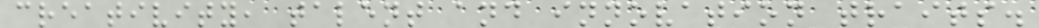creativity, talent and innovation traits.
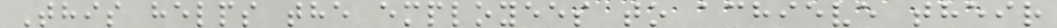This helps the employees to achieve their
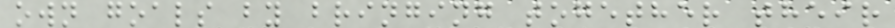own goals by bringing together their
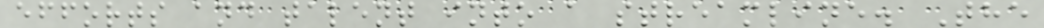efforts and talent into a streamline. The
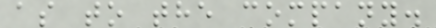as to the company.
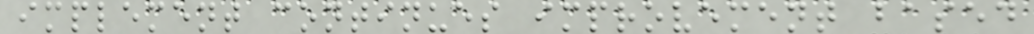implement continues improvement based
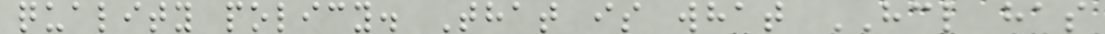quality policy. That is what HCL has
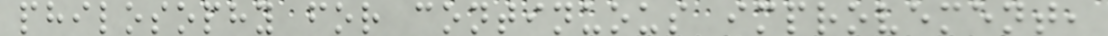philosophy for continuous improvement,
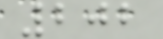202
